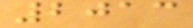2013
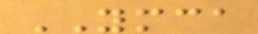YMCA
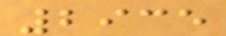2935
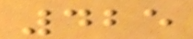425
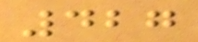427
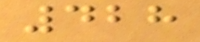428
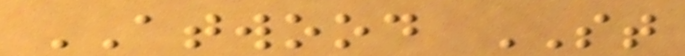ATWOOD ST
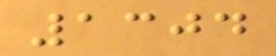1304
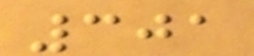301
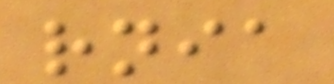rnia
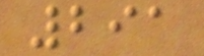291
